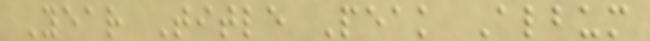Year Title Peak Album
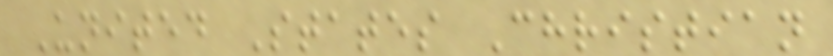United States Christian
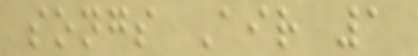songs Air 1
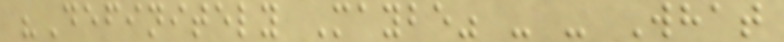"Definitely Maybe" - - What
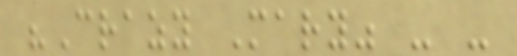"Crazy Mary" - -
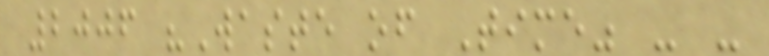2006 "Waste of Time" - -
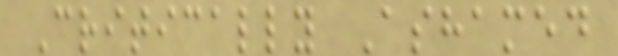Critically Ashamed
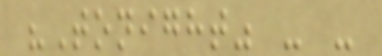"Tonight" - -
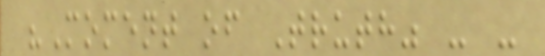"Moment of Truth" - -
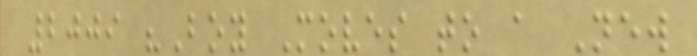2009 "Boy Moves to a New
